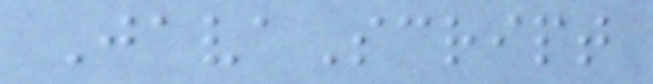JavaScript
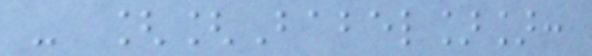- [[Babel]]:
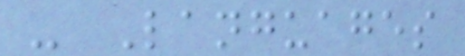- Languages
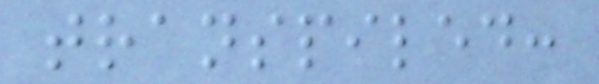transpiled:
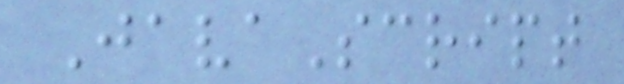JavaScript
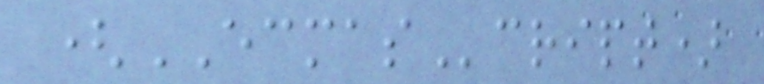(ECMAScript)
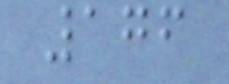176
